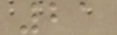21
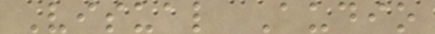Visual Audio
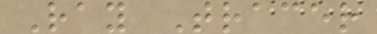Ray Tracer
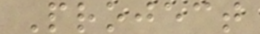Project
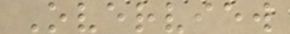Overview
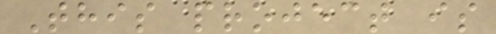This project is
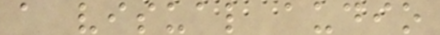a visual audio
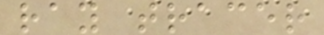ray tracer
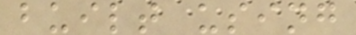built using
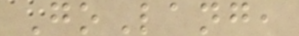GoLang,
